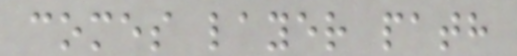comes layer path
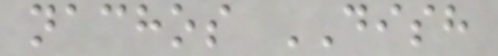nachos DISH
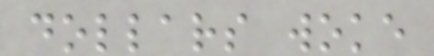dollars woke
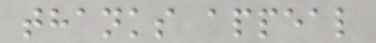thanks appeal
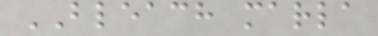BLEACH marla
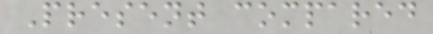Present compared
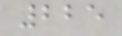225
